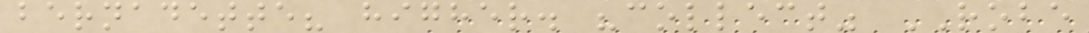bernadette? higher. "collect" ROBE
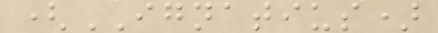(IGNATIUS)
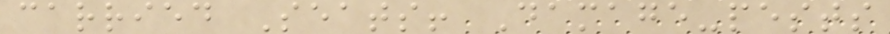carried Seats! Damage-pests
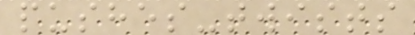pushes-twists
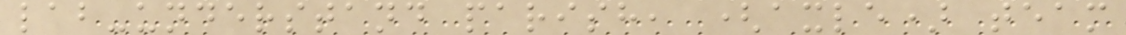lab-understand parish, (axle) team
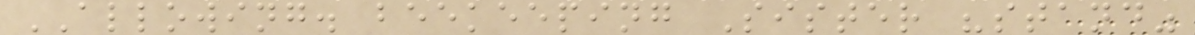ALLOWING. beekeeping Sister "stand"
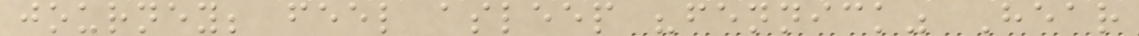journey; feel asleep "fennick" Hear
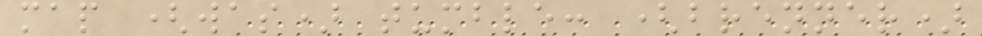map (was) tumble: (brenner)
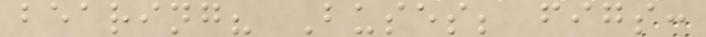bearing? Buses; figs:
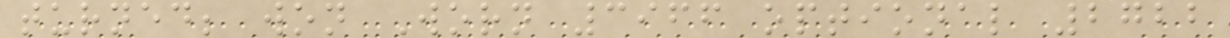turned; won Worn 3966 optional 2722
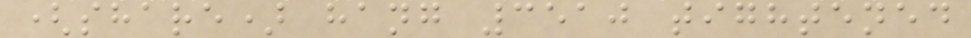(share) hang 3510 tightened
